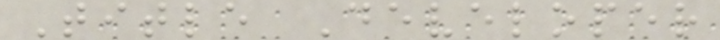Title Developer
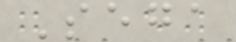Sega
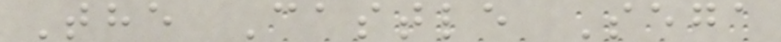The Castle Sega
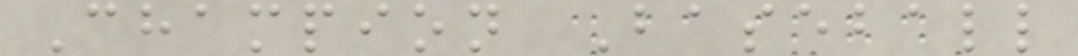Champion Baseball
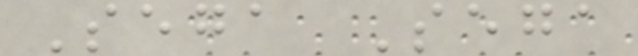Sega Sega
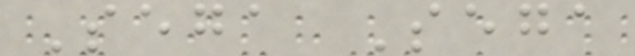Sega Sega
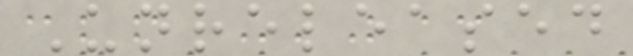Unreleased
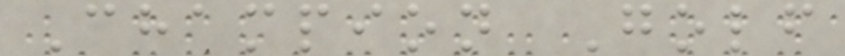Champion Golf
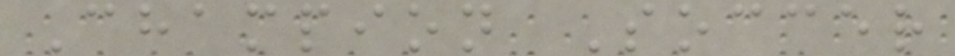Champion Soccer
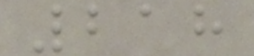218
